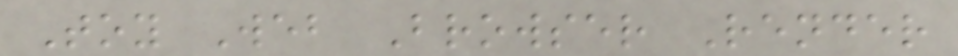Toy Web Browser Render
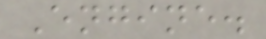Engine.
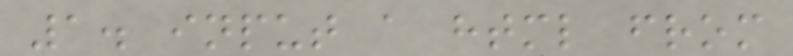1. input a html from
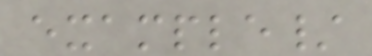example/
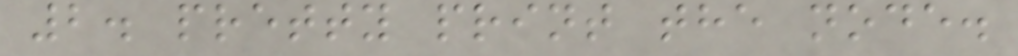2. pretty print the node.
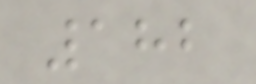182
